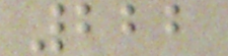222
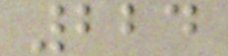224
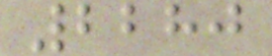2280
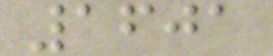1601
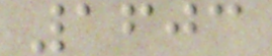1603
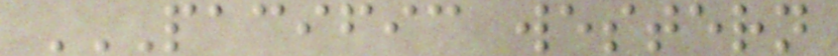PACIFIC WESTERN
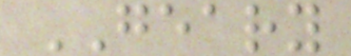GEARY
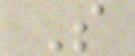S
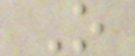O
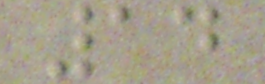14
